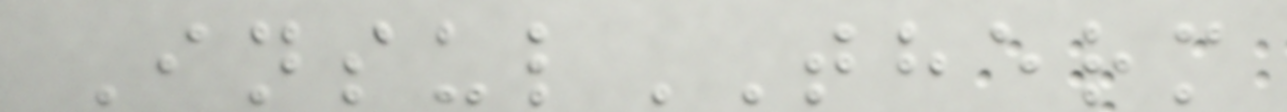InsulTHERM
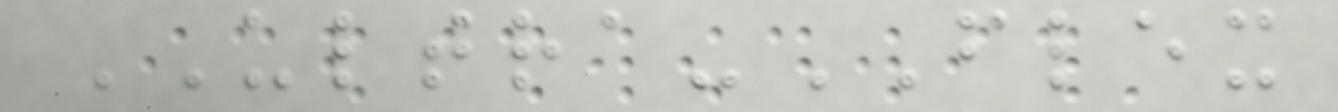ULTRA-FLEX
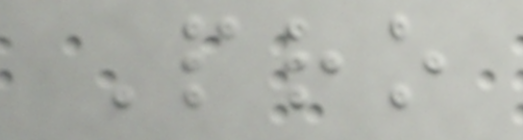Pro
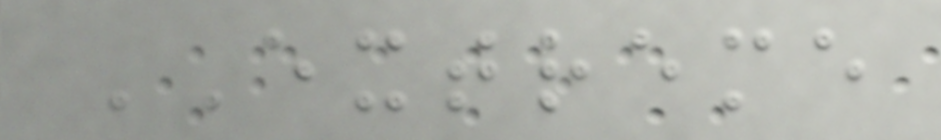EXTREME
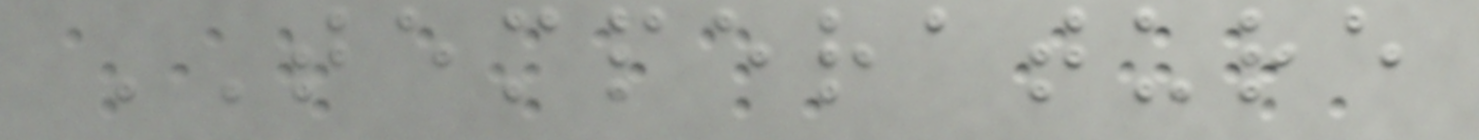TEMPERATURE
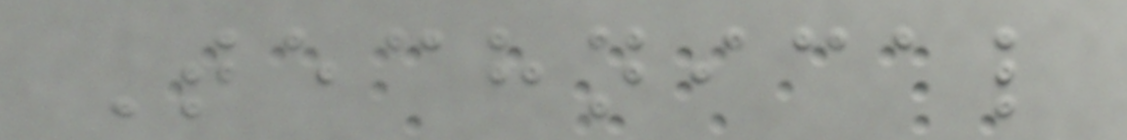Technical
